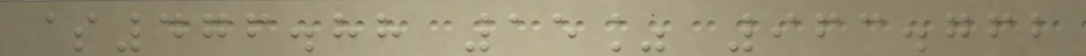$476.88 15% 963.762
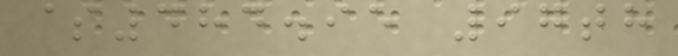$484.95 97th
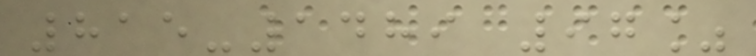815-1489 97%
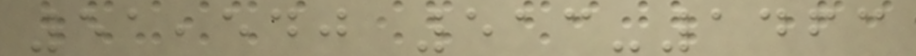51,540 513-1463
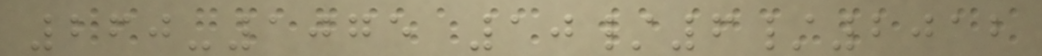260-1075 10/6/2012
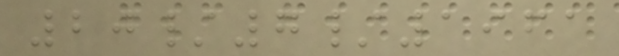20/7/1961
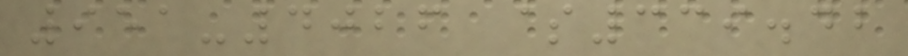951-4026 $339.42
